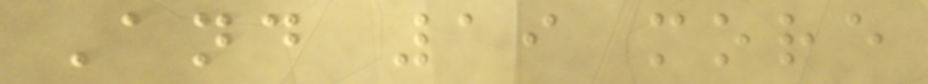And 19 more
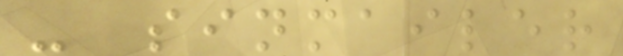- sinmailer
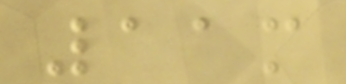11m
